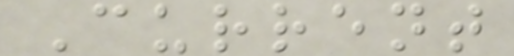Current
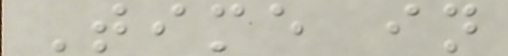Time in
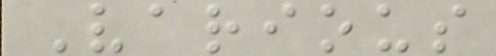Various
